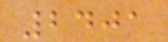2401
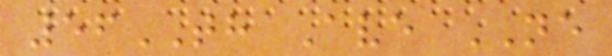56TH Ave NE
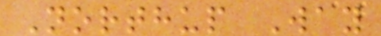Northup Way
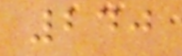240
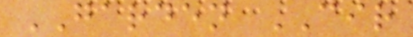GARDEN CIR
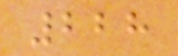228
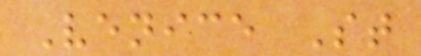Venice St
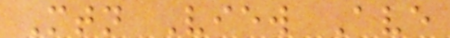Mtn View Ave
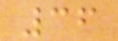36
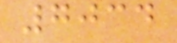7034
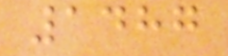1487
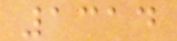1314
